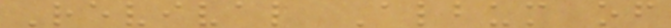Revival Album of
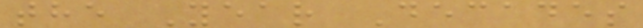the Year Decades
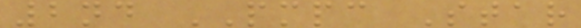2nd PMPC Star
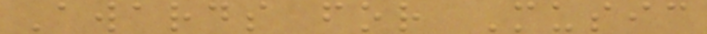Awards for Music
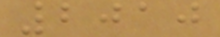2010
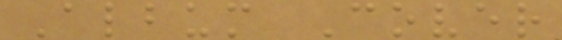Album Cover
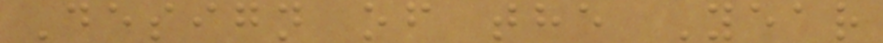Design of the Year
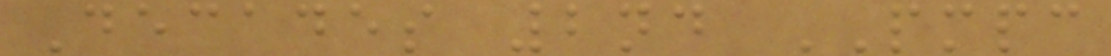Decades 2nd PMPC
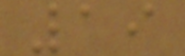19
